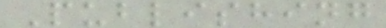Publishing
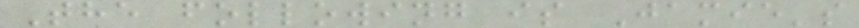The following is Jamie's
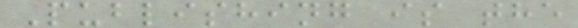Publishing is the
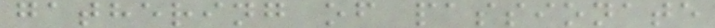gathering of passionate
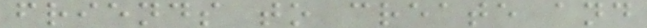friends to create and
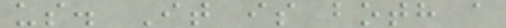us. It is both a
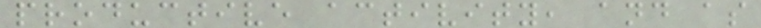productive activity, and as
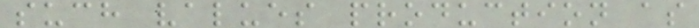such values production as
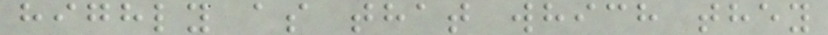highly as that which they
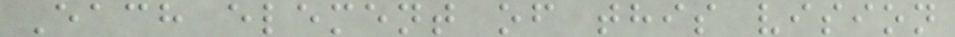Each element of this vision
